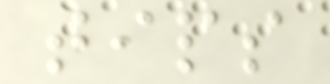tips
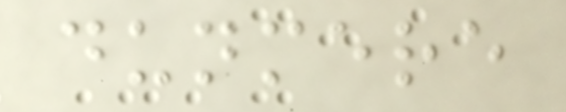dunmere
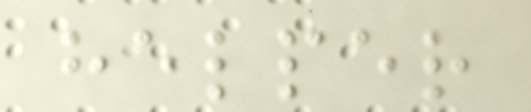helper
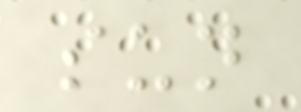sun
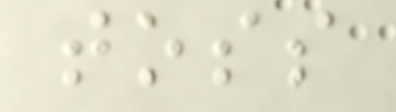toss
